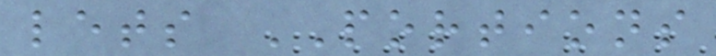lets PORTIONS
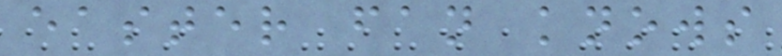easter fan knows
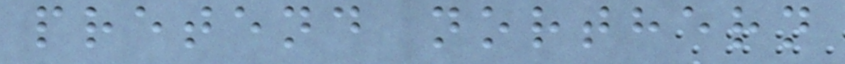pretend northern
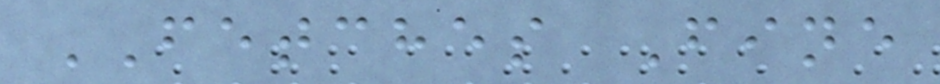FETCHES Fine
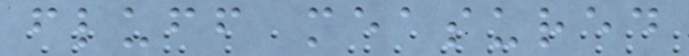fluff measured
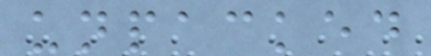unpacked
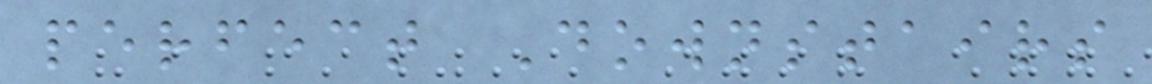perfect Downstairs
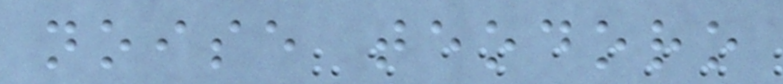noise teodoro
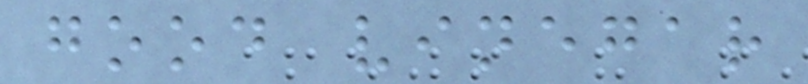good vinegar
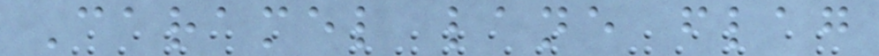Caramel lane flag
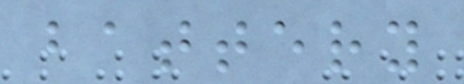battery
